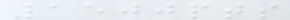1500pts
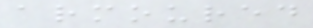armoured
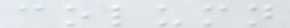column
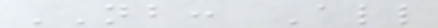NB: All
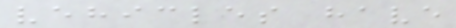vehicles have
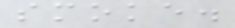smoke.
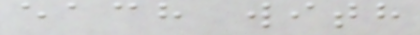each with
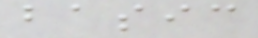basic
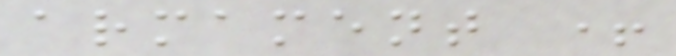armament +
